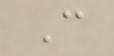C
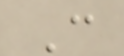C
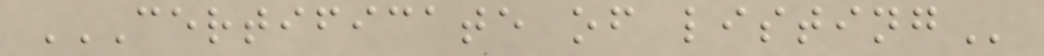CERTIFICATE OF LISTING
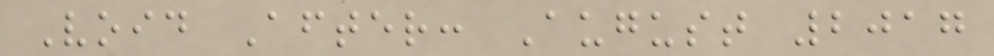Void After: August 2017
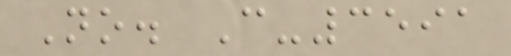No. C-3591
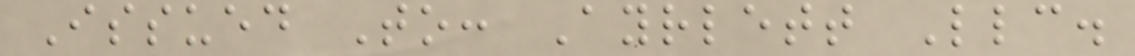Issued To: Ayrlett Llc.
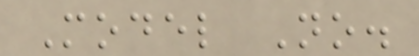Model No.
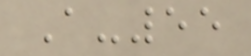A-55
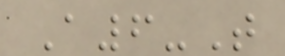A6-T
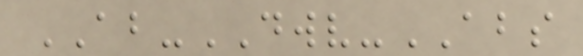AB-DWV-ABS
